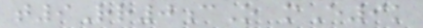t9Rr0cO mE9k
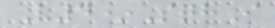V4*SqhI
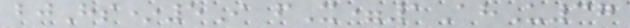bjHs*5I fX=1AhU37
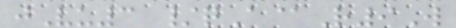jVu3 /qA@R9W
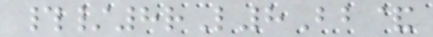#/8rL8Bb&
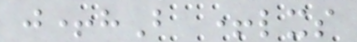j+hB +lxs
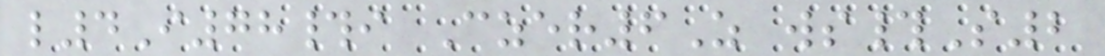l4I78#i Czer6Z ws#S2
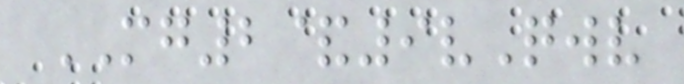MG2&9vQwv
